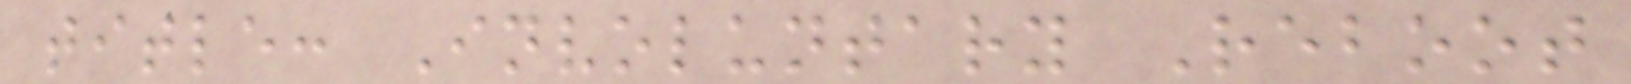title: Involuntary Reboot
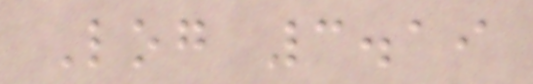Log 3.19
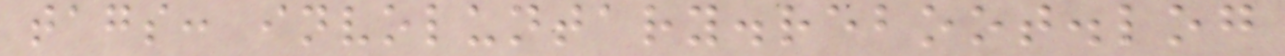tags: involuntary.reboot.log
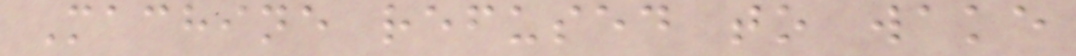Machine refused to wake
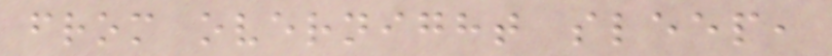from overnight sleep,
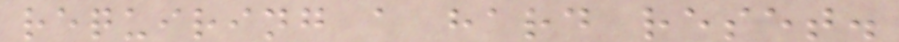requiring a hard reset.
